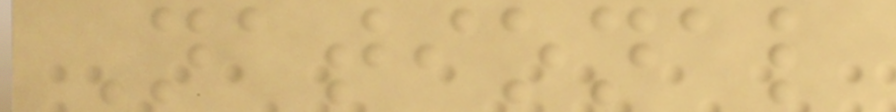National
